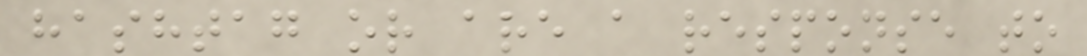hashtag or are a response to
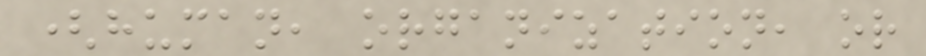(human, organization, or
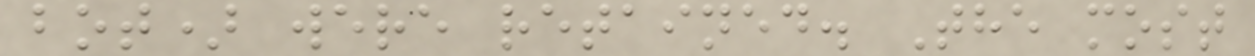bot) were retained. The most
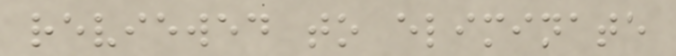reviewed to eliminate
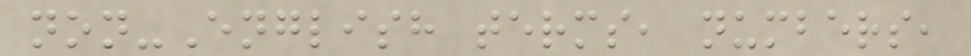non-English terms, numbers,
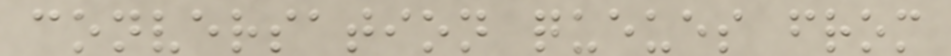conversation queues from
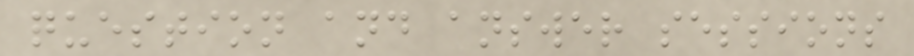question and answer sessions
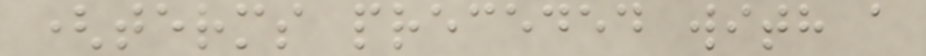(terms preceded with a
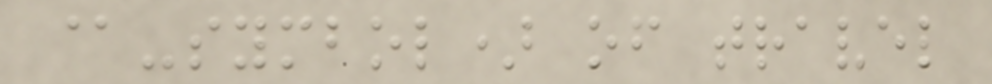@-symbol) of travel
